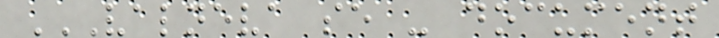VALNEVA SE - DOCUMENT
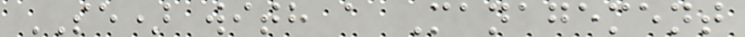SE) with a Management
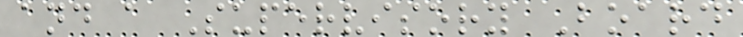and a Supervisory Board
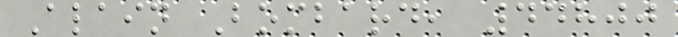Alain Bombard, 44800
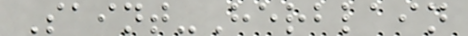Saint-Herblain
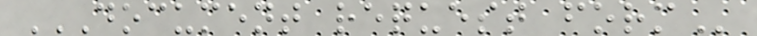DOCUMENT REQUEST FORM
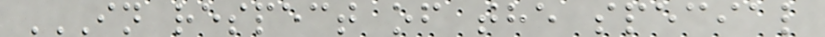IN RESPECT OF THE SPECIAL
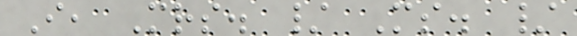I, Mrs. / Ms. /
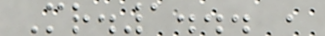Mr.1... ,
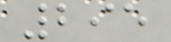295
